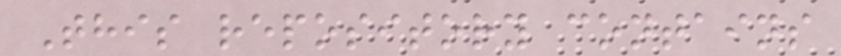This repository contains
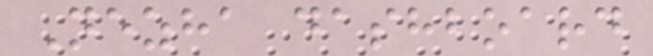Nezha dashboard
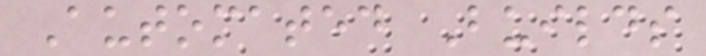Automated Builds
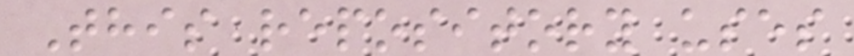This repository uses
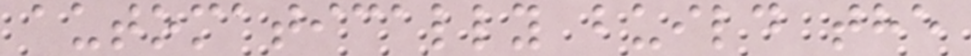automatically build the
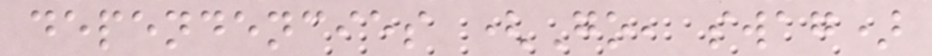dependencies (Go, swag)
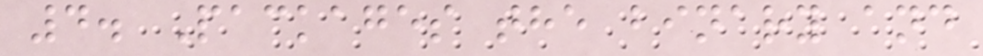4. Packages the binary and
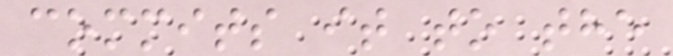commits it to the
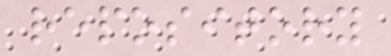repository
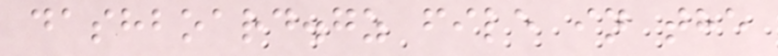dashboard.gz file in the
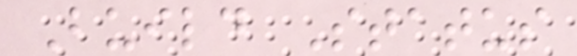Build Status
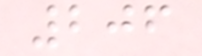206
